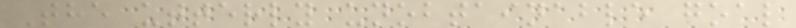The utterly unobtainable goal
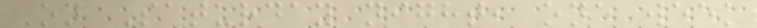On Saturday night, one week
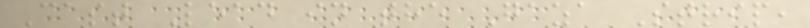Cast Lead in the Gaza Strip,
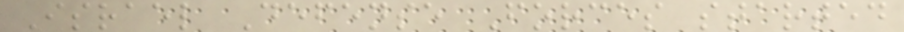Israel Defense Forces started
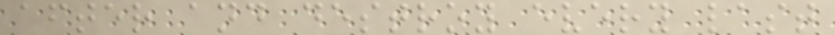after and destroy every last
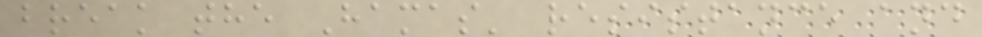break the Hamas' resistance and
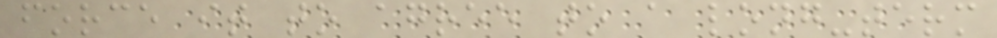force it to agree to a long-term
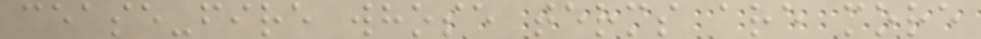cease-fire whose terms are more
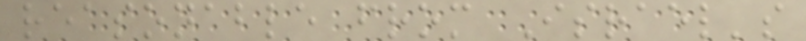reasonable from Israel's
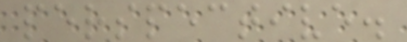perspective.
